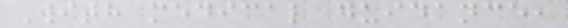With medical guidance,
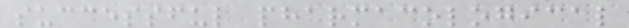successful pharmacological
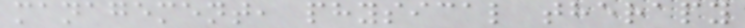management, physical therapy
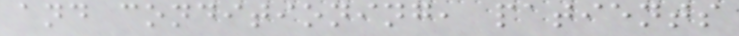and conditioning, patients
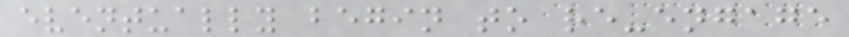eventually begin to re-engage
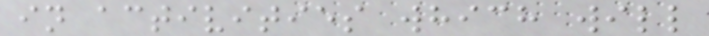in activities which will
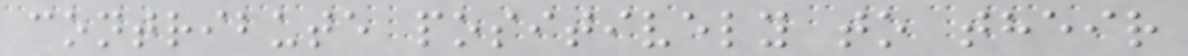contribute positively to their
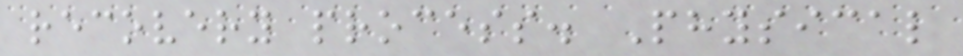recovery process. Physical
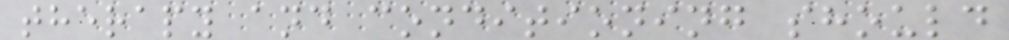therapy and conditioning should
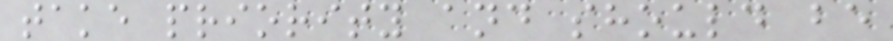take priority and should be
